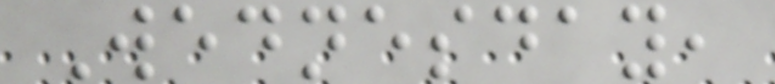Wednesday,
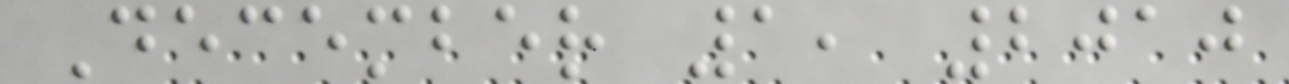December 1, 2010
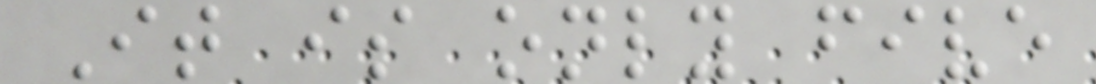It is only five
